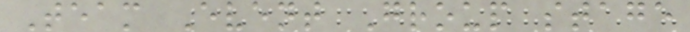Team Event Group stage
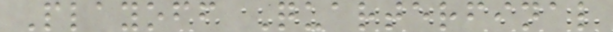Playoff Quarterfinal
